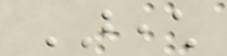BEACH
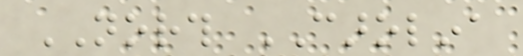NORTH CAROLINA
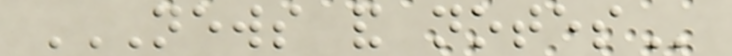NEWS AND NOTES
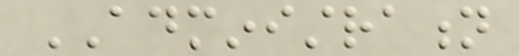ADMINISTRATION
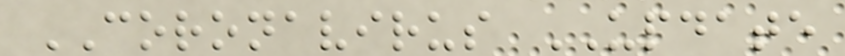CORONAVIRUS UPDATE
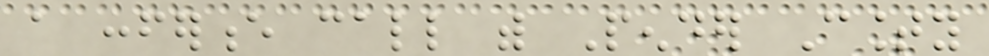a conference call with Pender County
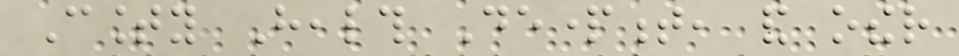County Health Department, and other
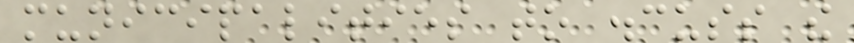municipalities to discuss the
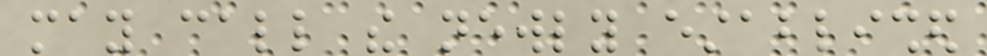may call the newly established
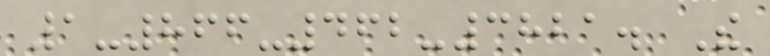1-866-462-3821. The
